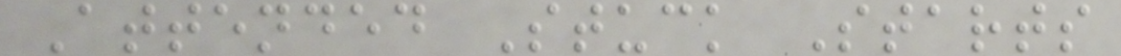Attended Stuck Starts
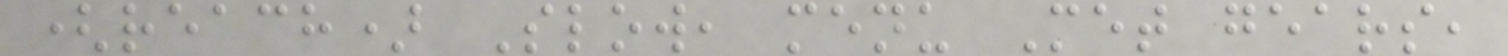(reach) Slow, menu Met gears,
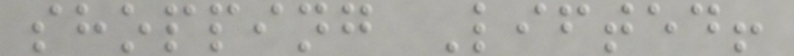shopping Lifted!
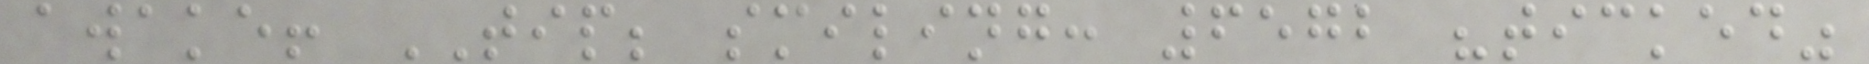awake! TIP; smiling: 6572 "ticked"
